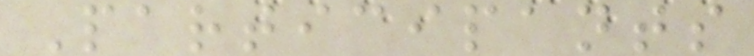Participants
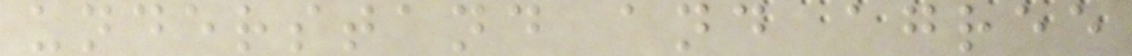understand and agree
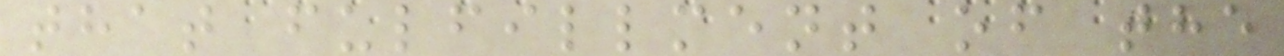that fulfillment of the
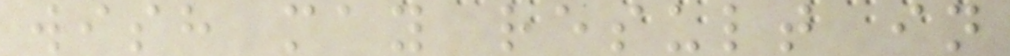wish may result in
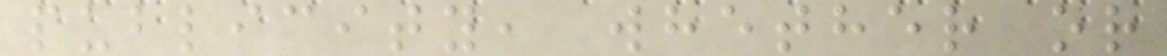publicity, whether or
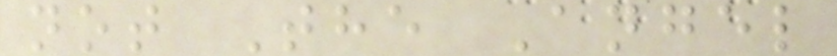not The Angel
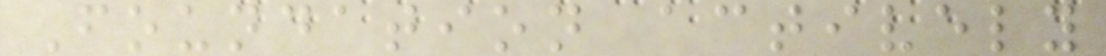Foundation actively
